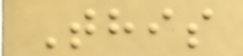This
